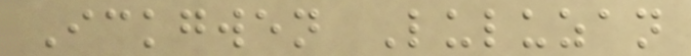Ickgwen Luluzan
